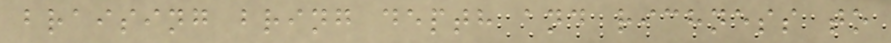braising bring depth and richness to
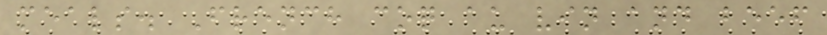meals. French coq au vin and beef
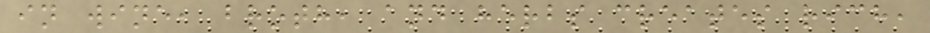in wine, broth, and herbs creates rich,
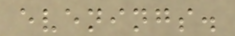evenings.
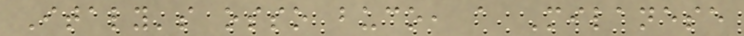Italy's osso buco, a Milanese
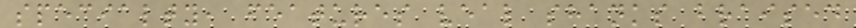specialty, features veal shanks braised
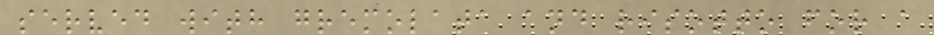served with gremolata and risotto for a
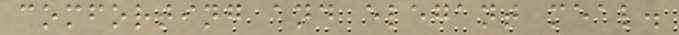comforting and elegant meal.
